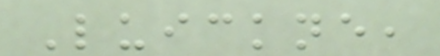Luickne,
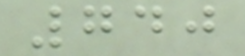740
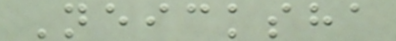Neicksha
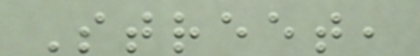Street,
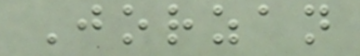Jorzan
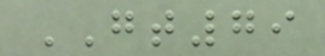GT79
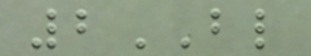2BL
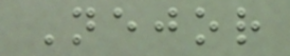Nejor
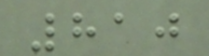810
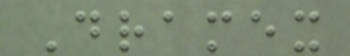Dramex
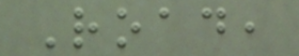Road,
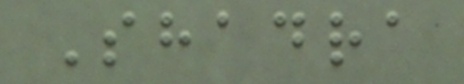Shadra
